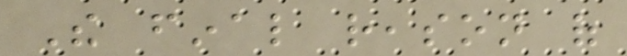The final reason of
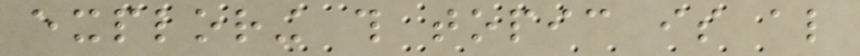exploring this topic is also
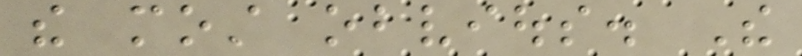the most obvious. The
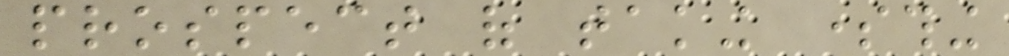prospect of taking something
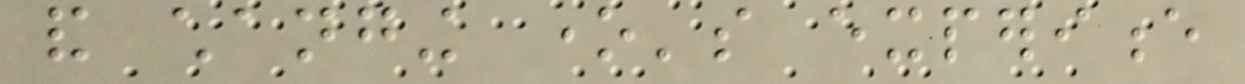and changing one's experience
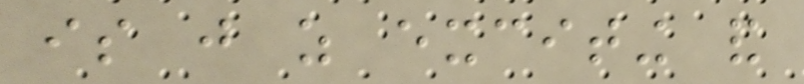is just as exciting and
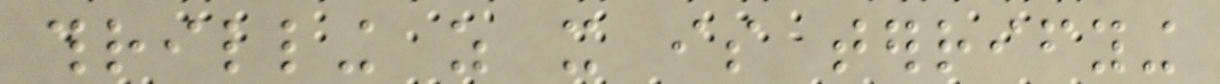thrilling as it is terrifying
